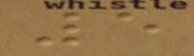5
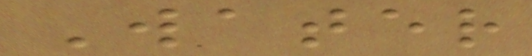Water
